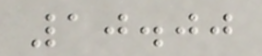10.00
